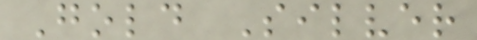Gold Silver
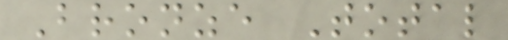Bronze Total
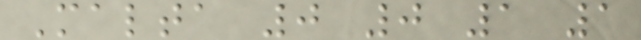Malta 0 0 1 1
